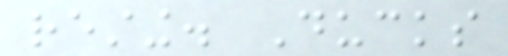resting. Ducks
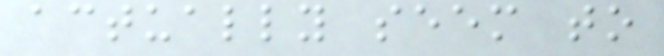actually seem to
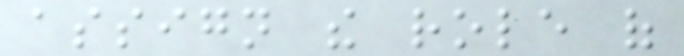assign the role of
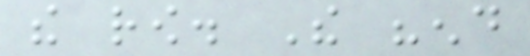the row. The "end
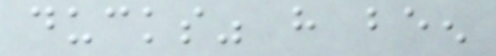ducks" have been
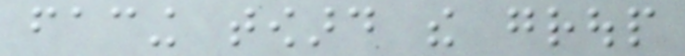facing toward the group
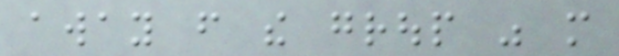away from the group was more
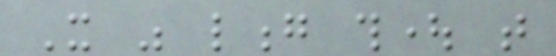It was long thought that
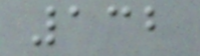132
